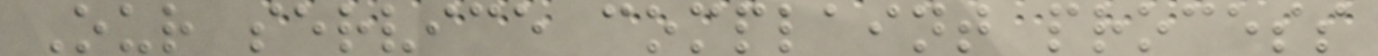Our service complaint process
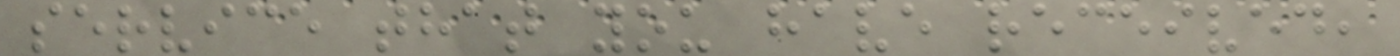service that you have received,
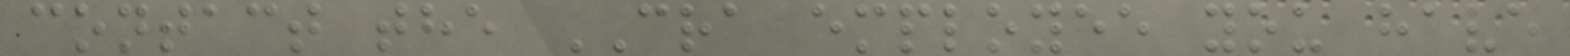contact the CRA employee you have
